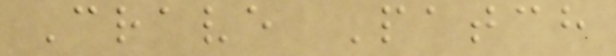Crave Patch
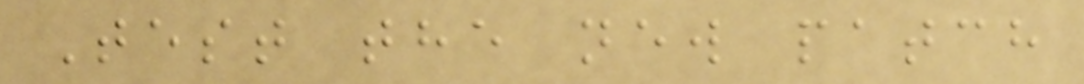Test the new patch
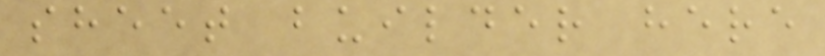sheet builder here
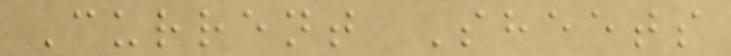Current Sheets
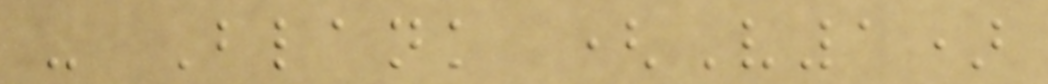- Blank (V1)
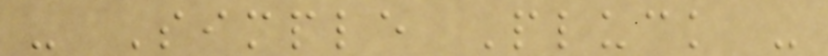- Simple Pluck -
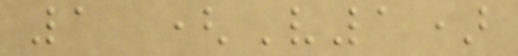1 (V1)
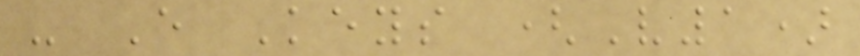- E Keys (V1)
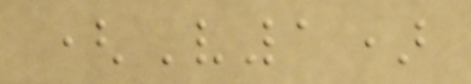(V1)
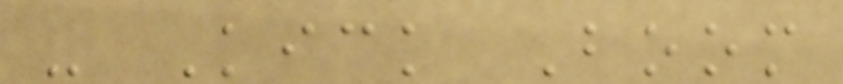- Kick Boom
